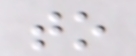to
